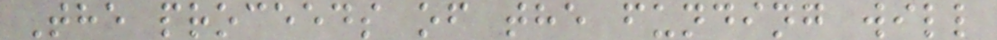The proceeds of the funding will
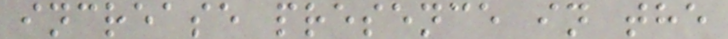increase presence in the
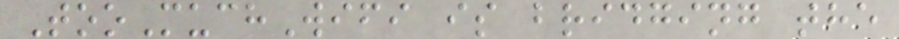TooMuchWifi is bridging the
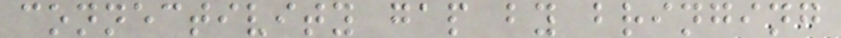connectivity gap by bringing
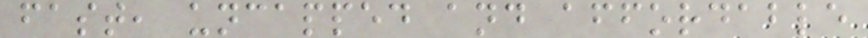fast, uncapped and affordable
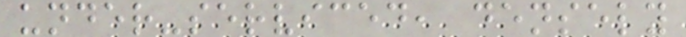under-serviced, densely
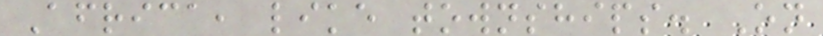Africa, like townships. On
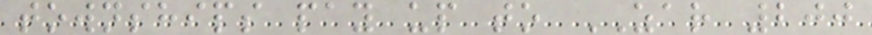townships pay up to ZAR 200
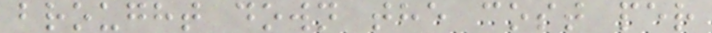brought down the cost per
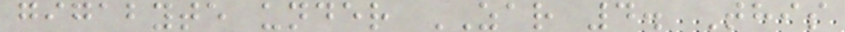gigabyte under ZAR 4. This
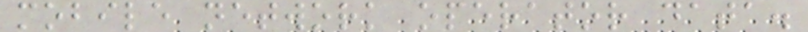mobile network operator data.
